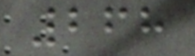268
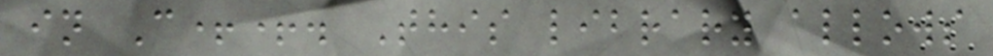in C++. This library allows
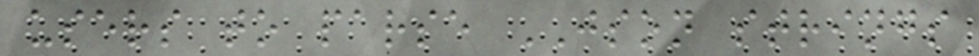users to parse JSON strings
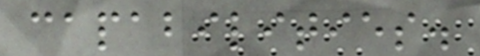capabilities.
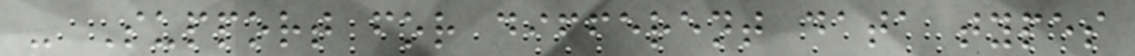- Support for different data types
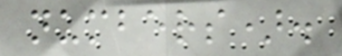numbers).
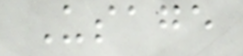Usage
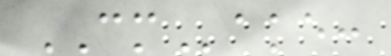CMake:
